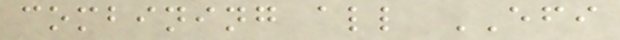combining all EFI
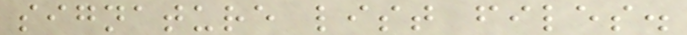signature list files.
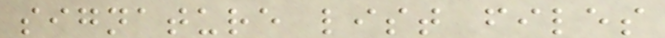signature list files
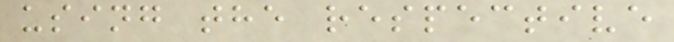using the respective
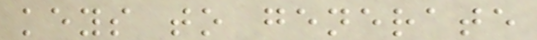keys to generate
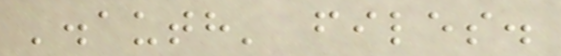'.auth' files.
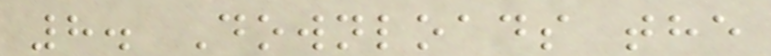8. Downloads the
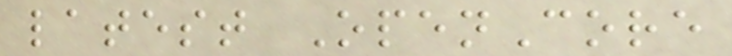latest OpenCore
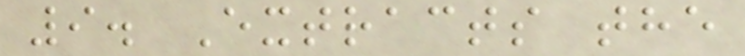9. Extracts the
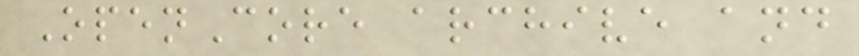OpenCore archive and
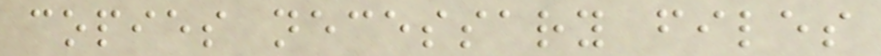copies necessary files
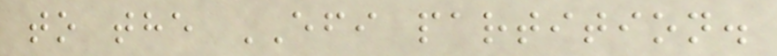to the EFI partition.
